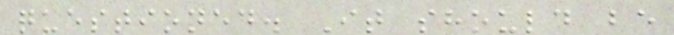questioned. It should be
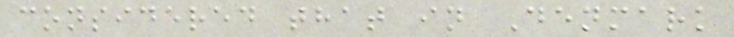considered that in Denmark
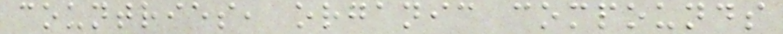countries, organic compounds
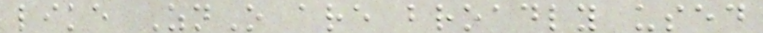like ZnO are broadly used
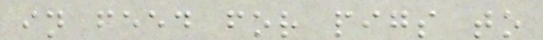in feed for pigs to
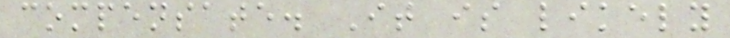compensate. It is likely
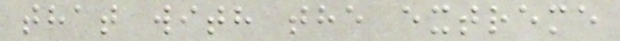that with the extreme
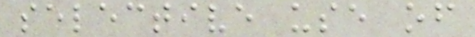selective use of
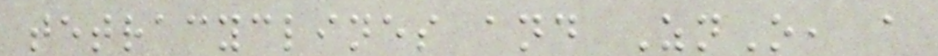tetracyclines and ZnO, a
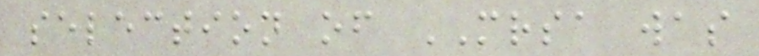selection of MRSA was
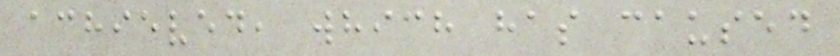achieved, which has caused
